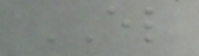EL
